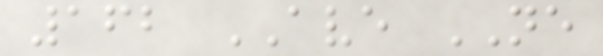162 AVE NE
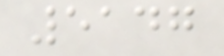5147
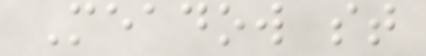Meadow st
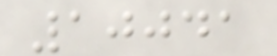10041
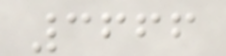3666
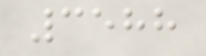3588
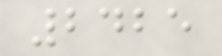2425
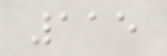115
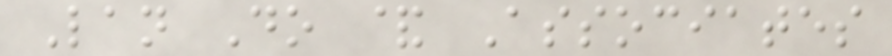Lan Do & Associates
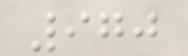970
